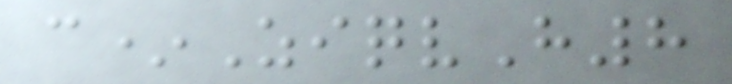c*ZiqvH8
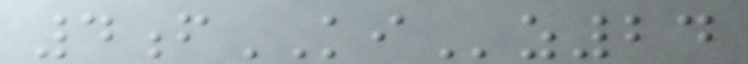4fKIz24
